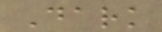Dark
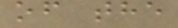of the
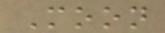Moon
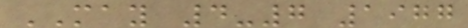MAY 4-7 1977
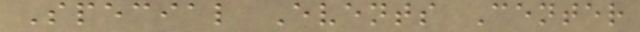Special Events Center
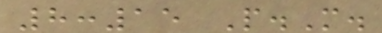8:15 P.M.
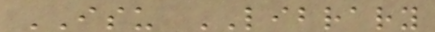ISU LIBRARY
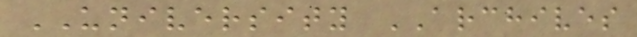UNIVERSITY ARCHIVES
